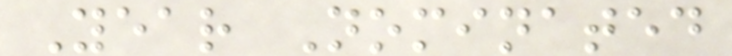Year Nominated
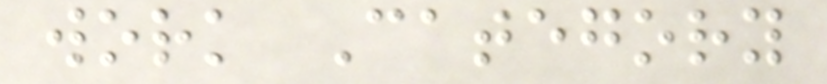work Category
